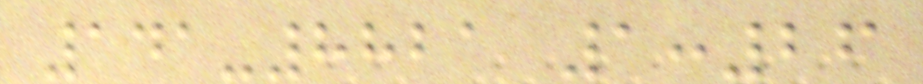141-8821 1:26
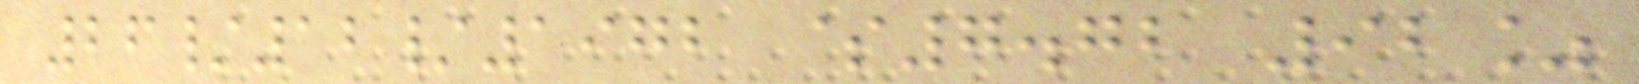26/12/1972 $7.72 92%
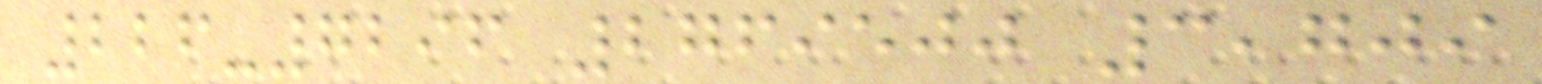226-7296 2769500 3,709
